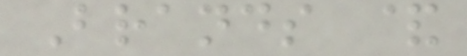Brands &
